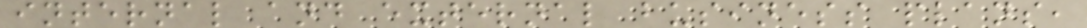internal and external business plans,
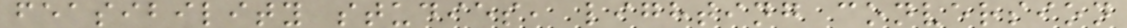feasibility studies, lighting conversion
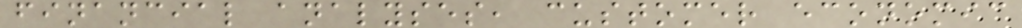financial analyses, customer economic
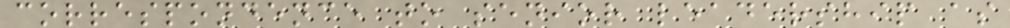correspondence to senior leadership as
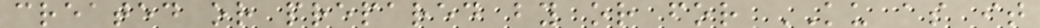created or prepared by or for KU as it
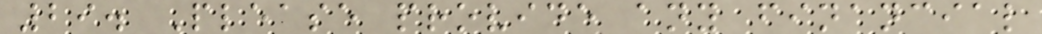29. Please provide any financial
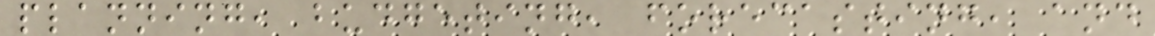planning, budgeting, forecasting, and
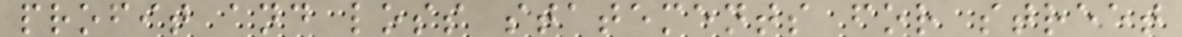profit and loss statements for street
